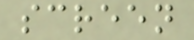screen
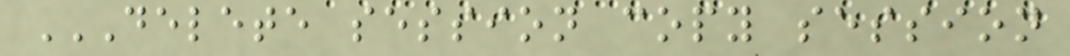DELETE SESSION COPY SESSION
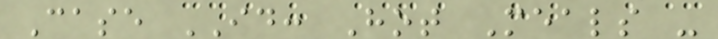Case ID: Hot Meals -
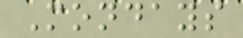Mondays
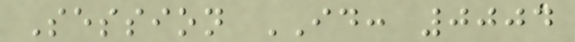Session ID: 0004
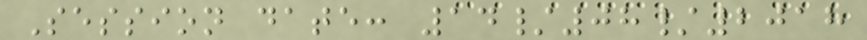Session date: 14/08/2018
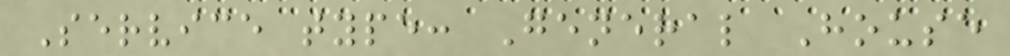Service type: General House
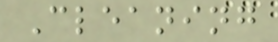Cleaning
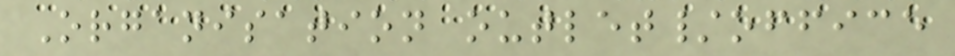Organisation outlet/office
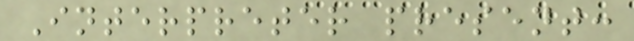Interpreter present:
